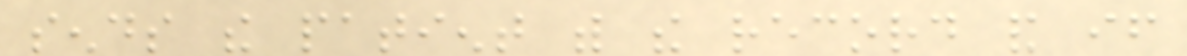sends the patient with the record and if
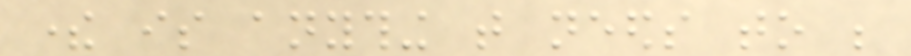there is anything that needs to be
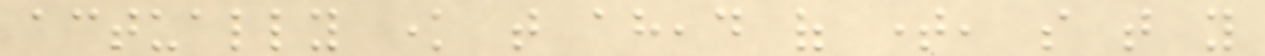actually know that ahead of time, so that you
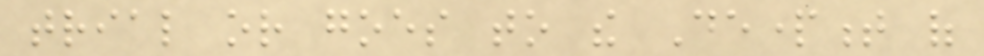trial or goes to the Department of
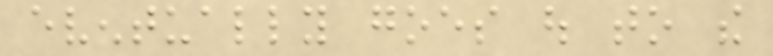eventually goes out to the
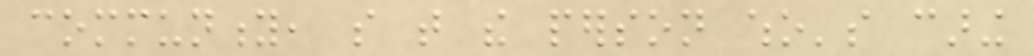community, so that the person who's caring
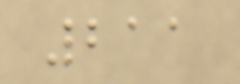211
